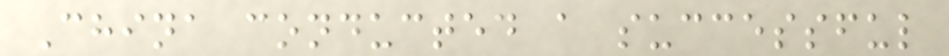China conducted a successful
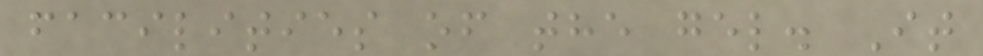facilities of the gel. It
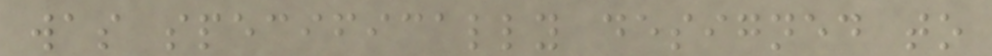was specifically designed to
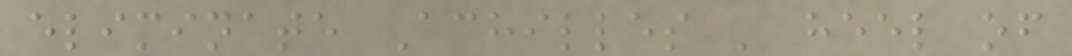eliminate Achilles ' heel of
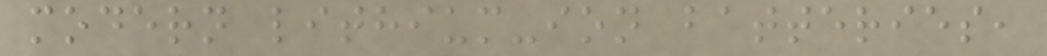modern lithium-ion batteries,
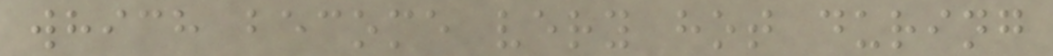which become very hot during
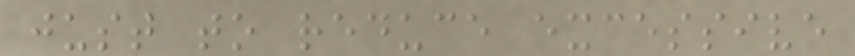just to reduce excessive
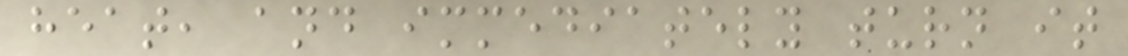heat, and immediately turn it
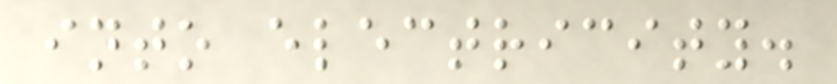into electricity.
